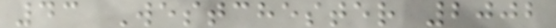43 Westchester 2002
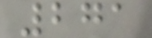271
